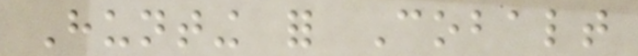Hunting for Cobalt
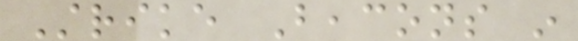Strike Beacons in
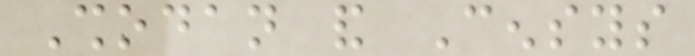Shodan and Censys
